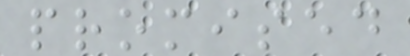promised
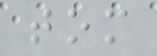tom
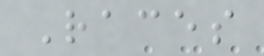Races
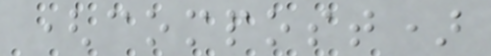(compost)
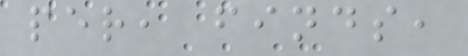per, finds,
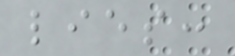lies:
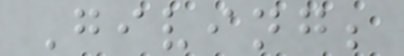Giving;
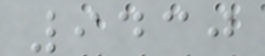9430
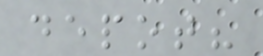depot?
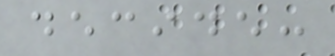decide:
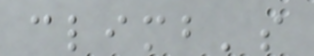climb's
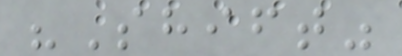"Shift"
